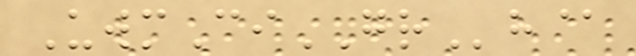UwmCiGRh@
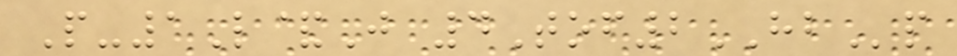P-1L&J 4Tof2HBp
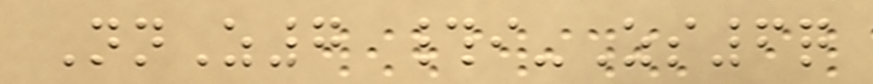NnZ7 #i-Zs6q
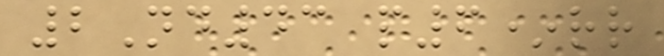2Nd43 p6*rr
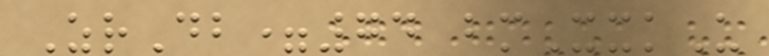ZrDb=74 bmXxkU
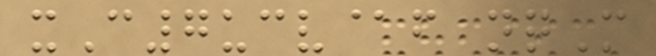xC7ucv@f nqM
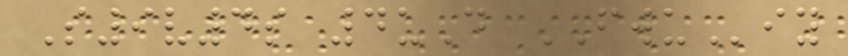S9v4s 4uD FWUiy
